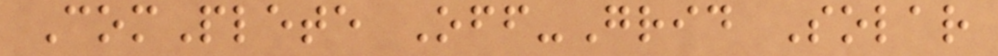ComPlete Off-Grid Solar
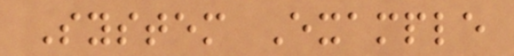System Example
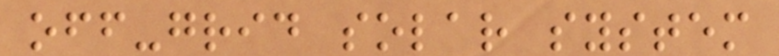off-grid solar system
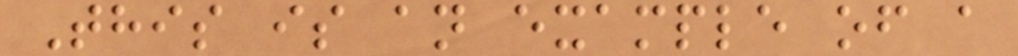This is an example of a
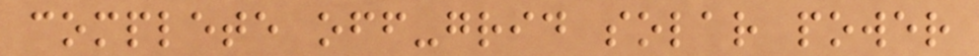complete off-grid solar power
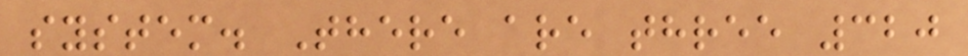system. There are three 320
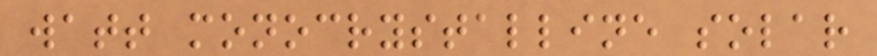watt monocrystalline solar
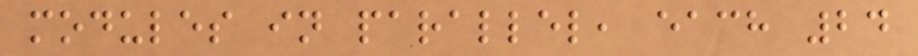modules in parallel, each 24
